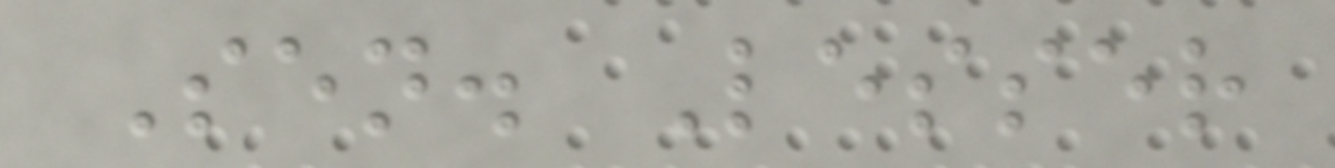Sen. Lesser
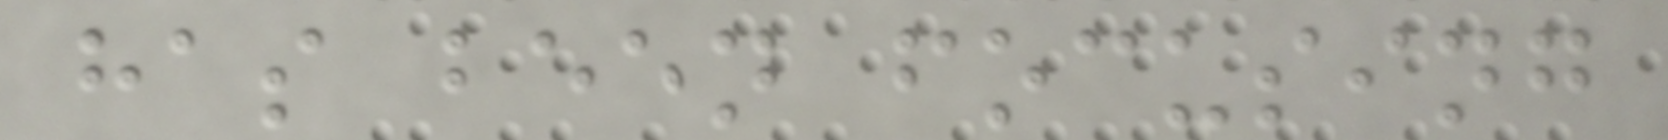has been focusing
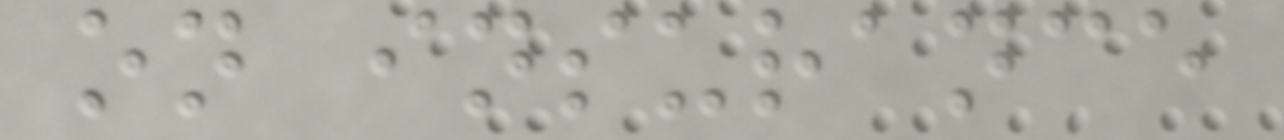on insurance
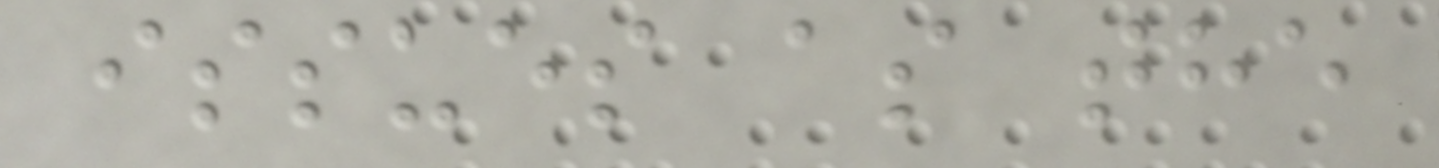issues as the
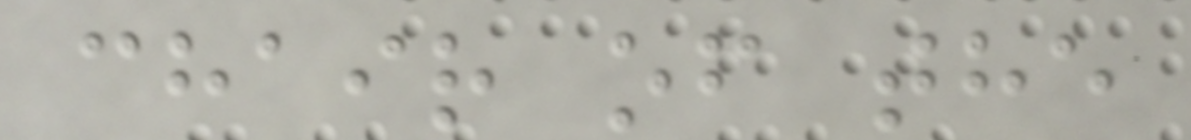chair of the
